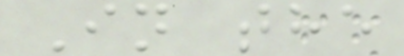In the
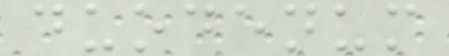duodenum
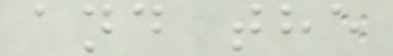and the
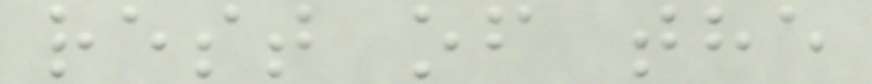rest of the
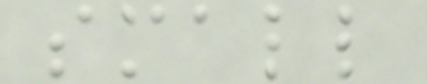small
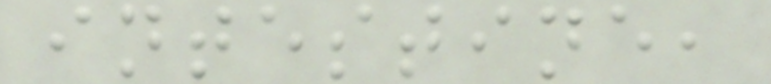intestine,
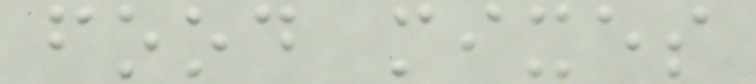food mixes
